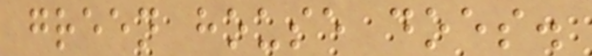green house does.
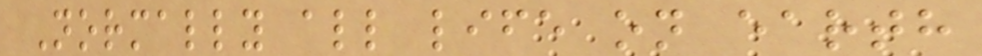Normally all life on earth
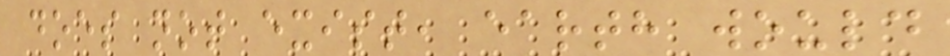does not exist, earth would
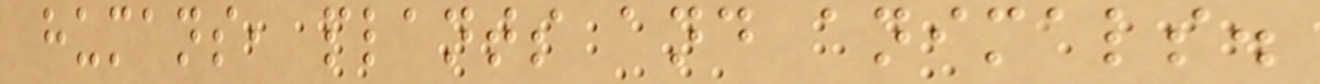humans, plants and animals.
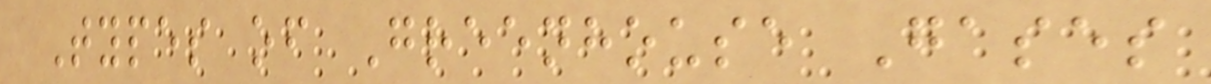Types of Greenhouse Gases
